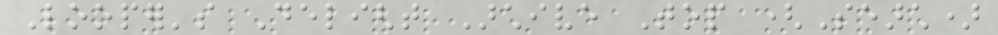Looper's Delight Archive Top (Search)
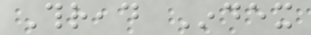Thread Index
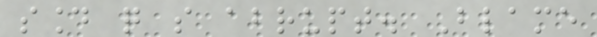sound quite so abrupt. Blame
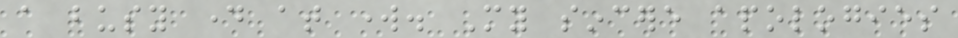a busy day at work. My sincere apologies
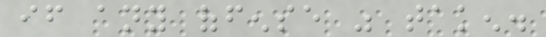if any offense was taken.
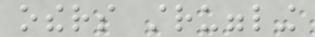others struggling
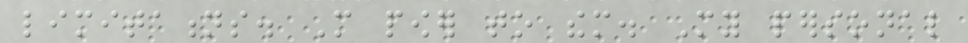limitations. More power to them. My personal
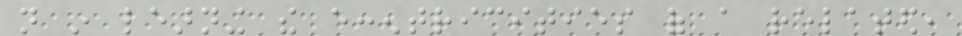not in learning the eccentricities of a related,
